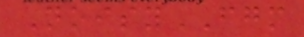NoisyFGM
